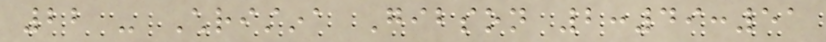22 - Christina Gibson 2:49:51
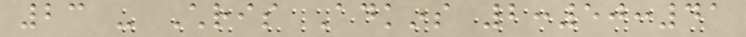23 - Chris Adkins 2:50:41
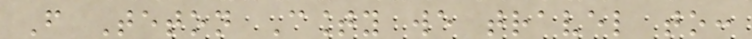From Teton County we travel to:
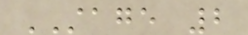STAGE 2
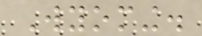Wyoming.
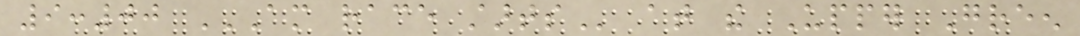9:00 AM RACE STARTS at the Upper Green
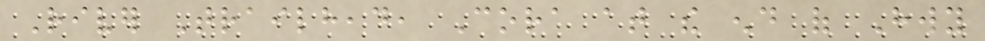River Trailhead, Cora at the end of Hwy
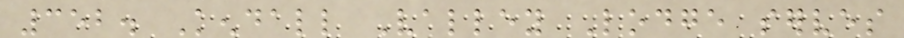352. Kendall Valley Lodge serves
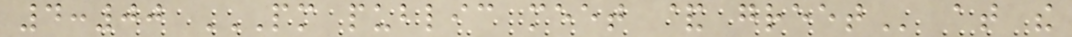4:00 PM PUBLIC MEET & GREET at the
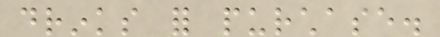drinks for purchase.
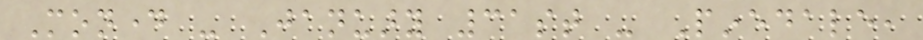Monday - January 31st - Pinedale,
